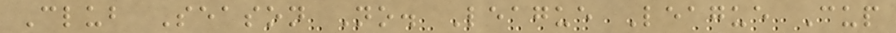Club Season No. League League Cup
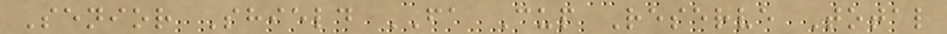Senior Shield FA Cup Reserve Total
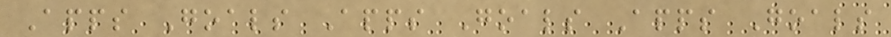Apps Goals Apps Goals Apps Goals
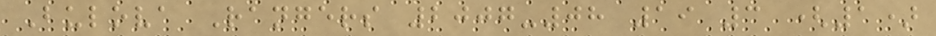Bulova Rangers 2007-08 19 3 (1)
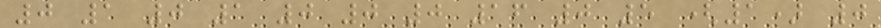0 1 0 1 0 0 0 16 0 5 (1) 0
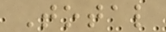Total
